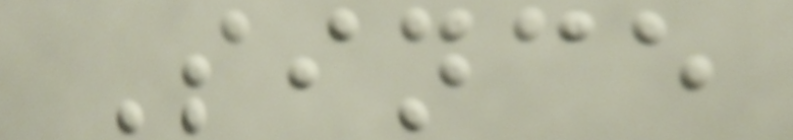Since
